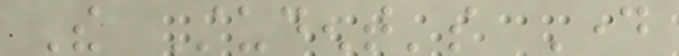The Student's Day
